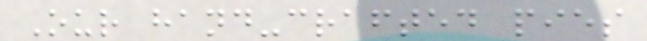Our hand-crafted pies
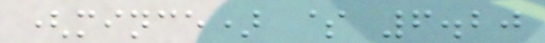(mince) $ 6.20
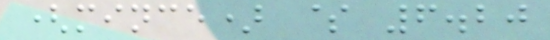(mince) $ 6.20
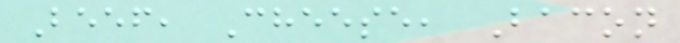Beef, Cheese, Bacon
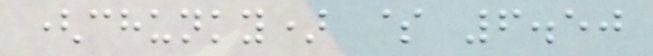(chunky) $ 6.50
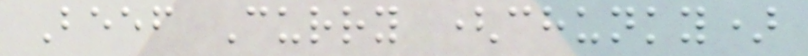Beef Curry (chunky)
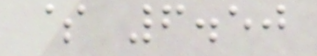$ 6.50
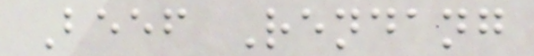Beef Rendang
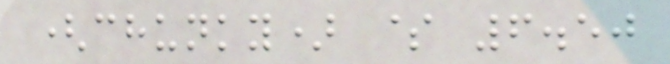(chunky) $ 6.50
